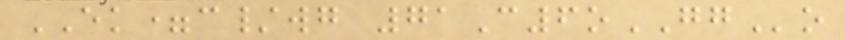EK=c/wg 71C6oGGo
